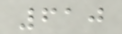610
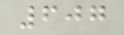607
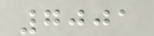7001
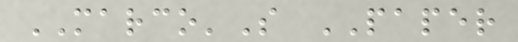MARCO'S PAPER
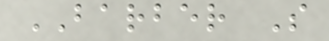BARBER S
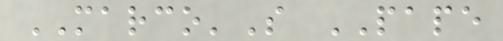MARCO'S PAPE
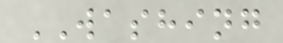WASHING
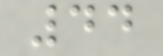44
